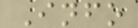Info
